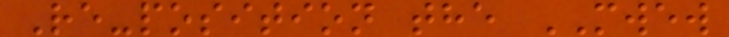Re-position the MWEW
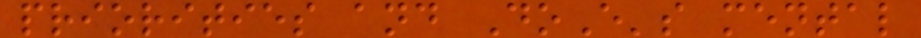priorities and DoE's mental
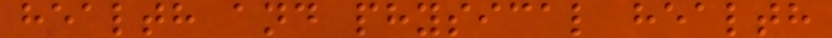health and physical health
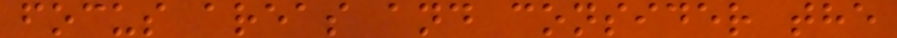focus areas and consider the
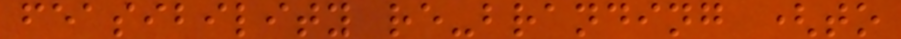feasibility re-branding (to
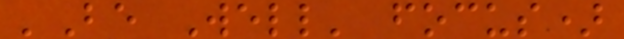'Be Well' focus)
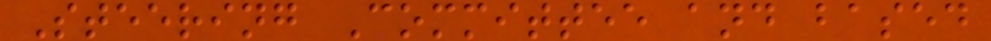Steering Committee and based
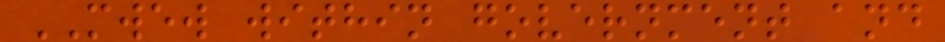MWEW within government and
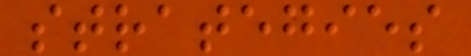strategies
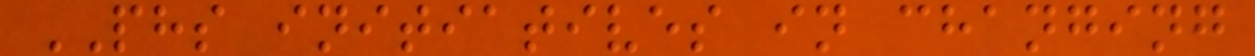PHS initiatives in changing
